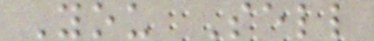You Sell
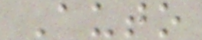Auto
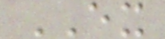EX
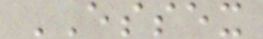ESSEX
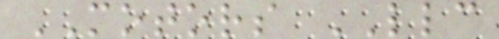MOTORS LLC
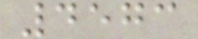4573
